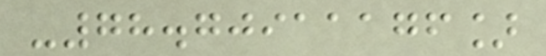-78.70911176]
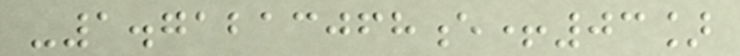-1.71213068e+03]
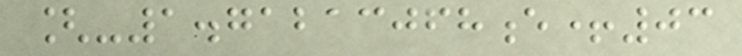[-1.71213068e+03
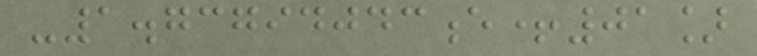-1.73794043e+01]
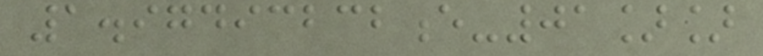1.97493232e-01]]
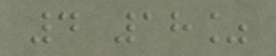4 18%
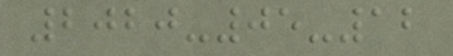2020-05-12
